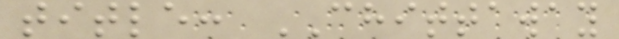title: CHITTAWAY
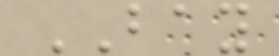BAY
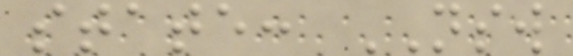state: NSW
